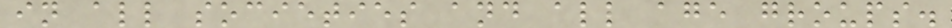in all societies and all age groups.
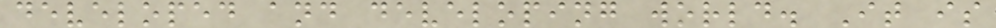developed and developing world. It is
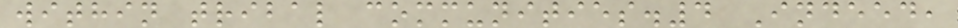within tribal communities.4 Indeed,
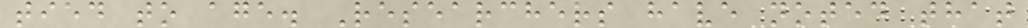tied to age. Researchers have noted that
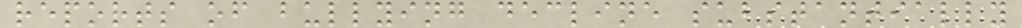reports of bullying decline substantially
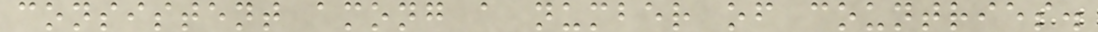consistent among a number of countries.
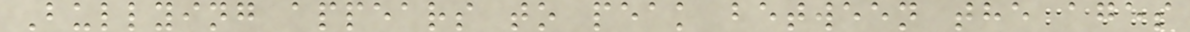Bullying appears to peak between the ages
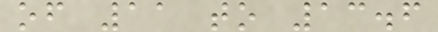of 11 to 13.6
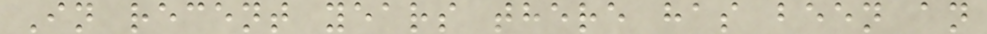In recent years there has been an
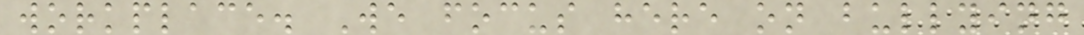workplace. We focus here on bullying
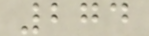274
